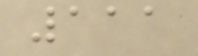111
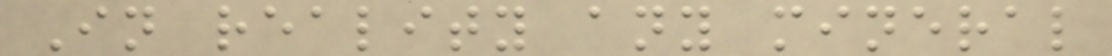In reality any mineral
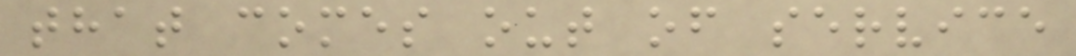that comes out of service
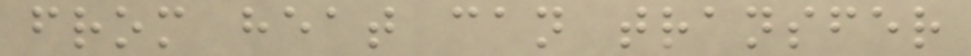from heat can transfer
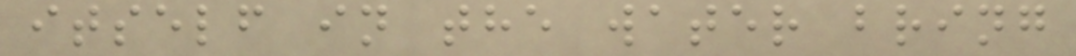itself in the water bring
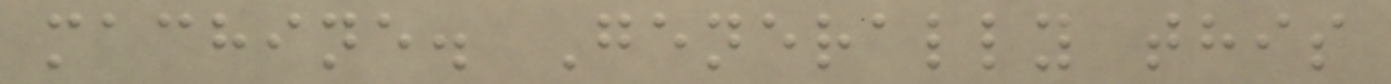machine. Generally this
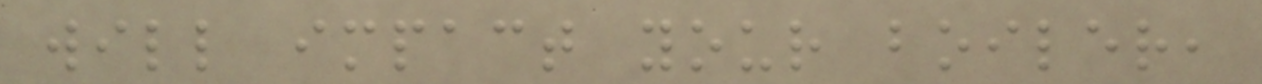will impact your boiler,
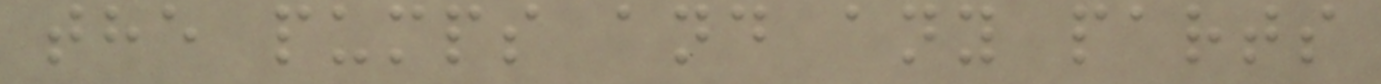the pumps and any parts
